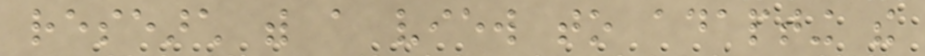research with a view to adapting the
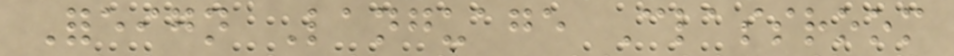Foreign Language Classroom
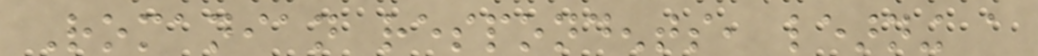Romanian respondents, learning a
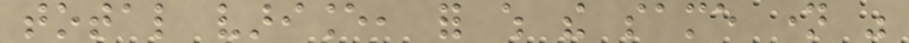total variance, for which the same name was
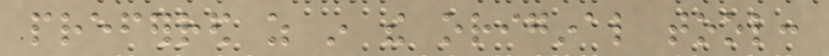preferred as in the original tool:
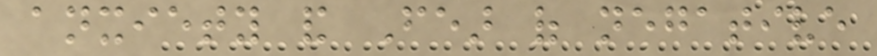anxiety and Fear of negative
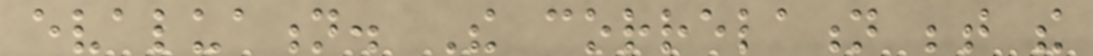evaluation. The correlation between the
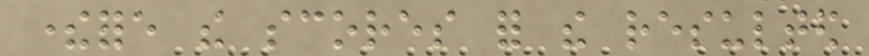therefore the scores for the resulted
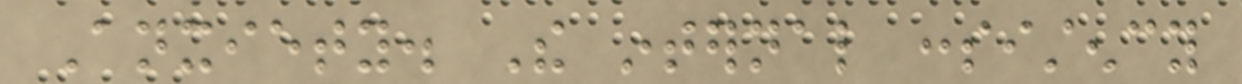Anxiety. The internal consistency
